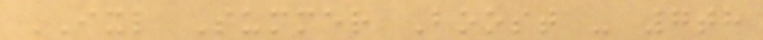IXL Summer Boost - 7th
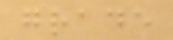grade
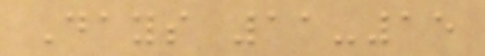Days 11-15
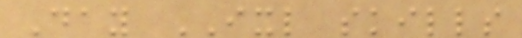Day IXL skills
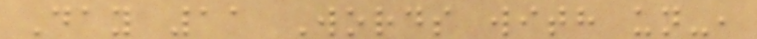Day 11 Words with un-,
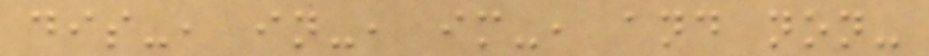dis-, in-, im-, and non-
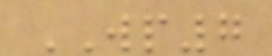WP7
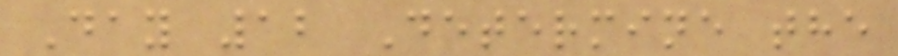Day 12 Determine the
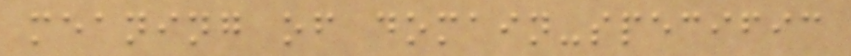meaning of domain-specific
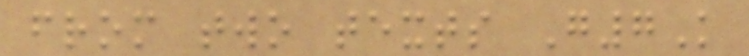from two texts G7K
